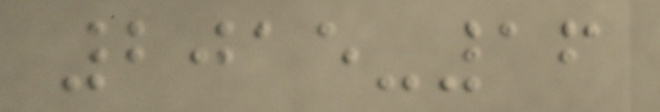2015-16
